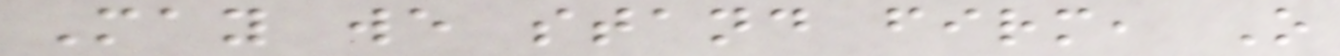May we stand firm, O
